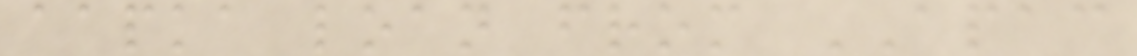aapka loan from APAC
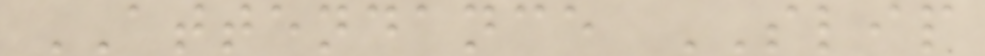ATTENDANCE SLIP
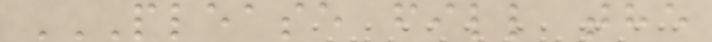PLEASE FILL THE
